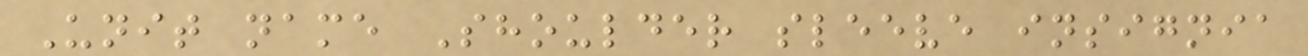Unit name Shoulder sleeve insignia
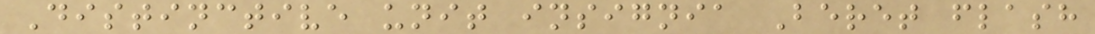Distinctive unit insignia Beret flash
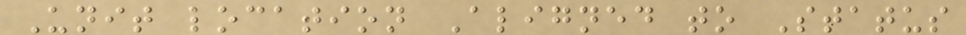Unit location Aligned to Status
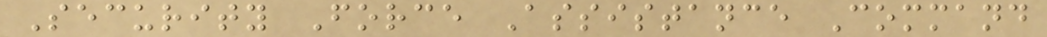Security Force Assistance Command
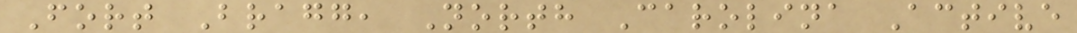Fort Bragg, North Carolina Active
